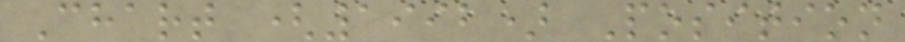Chart (1992) Position
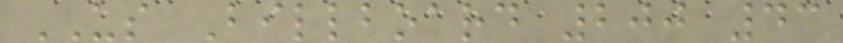US Billboard 200 43
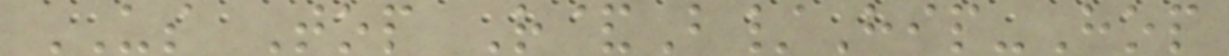US Top R&B/Hip-Hop
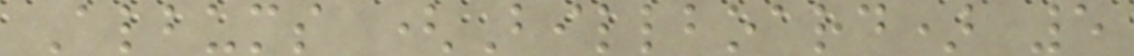Albums (Billboard) 5
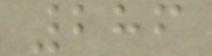286
